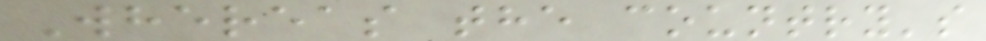Whereas the country's
